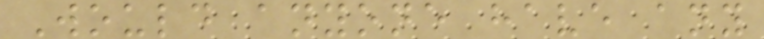Would anyone have any
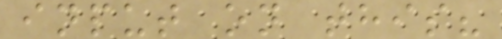input on this?
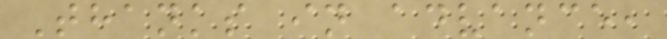Thanks in advance,
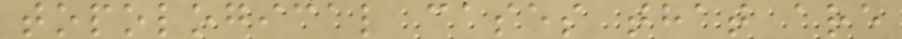topological cases that are
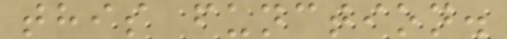this function.
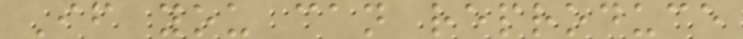If you can reproduce
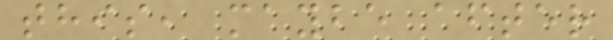this, maybe after
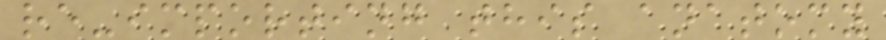re-importing this anatomy
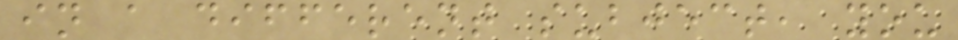in a different subject, you
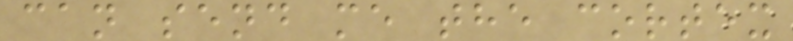can send me the cortex
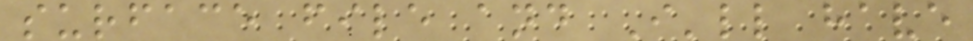surface file and I'll have
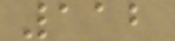112
